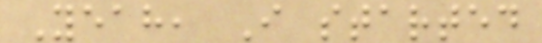Yeah, I started
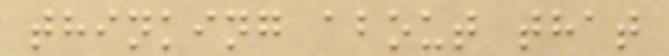thinking about that
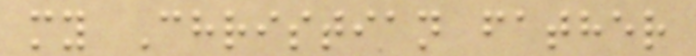my Christian father
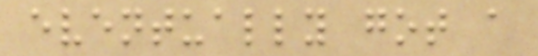eventually got a
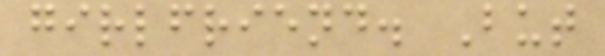girlfriend. But
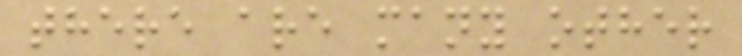there are many other
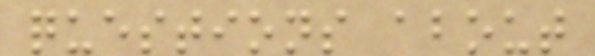questions about
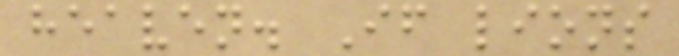heaven. If lions
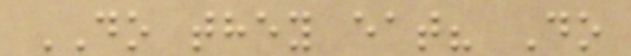DO they eat? Do
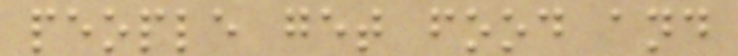people get food and
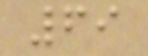69
